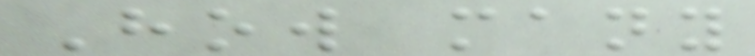How many
